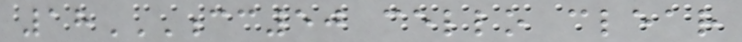18CC50 CELLO CLEAR
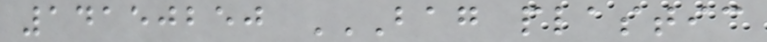14150250 BAG PLASTIC
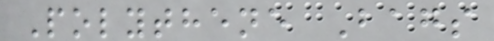Polythene Bags
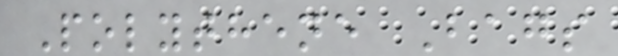Polythene Bags
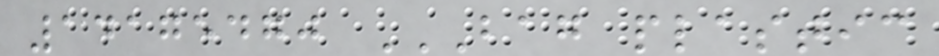14175470 BAG PLASTIC
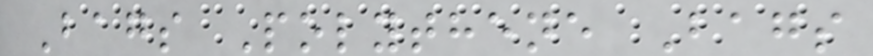Bags Polythene Bags
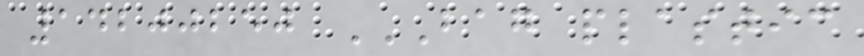14200250 BAG PLASTIC
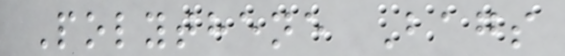Polythene Bags
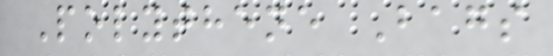Polythene Bags
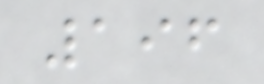196
